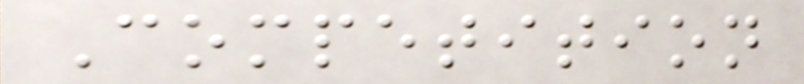Competition
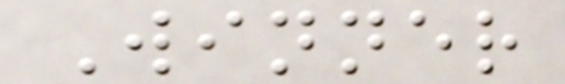Winner
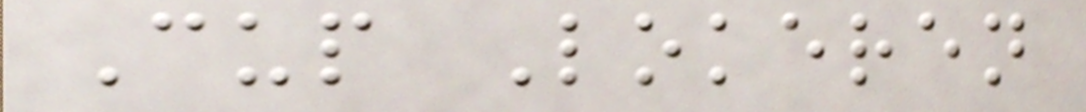Cup Lokeren
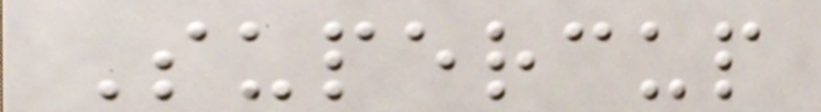Supercup
